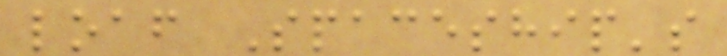loaf Spaceship's
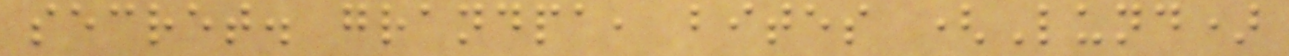secret. grandpa, bites (Lund)
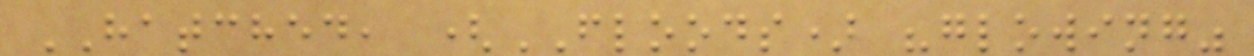HATCHED, (FLOODS) "glowing"
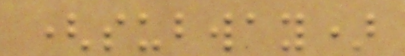(subway)
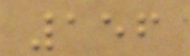156
